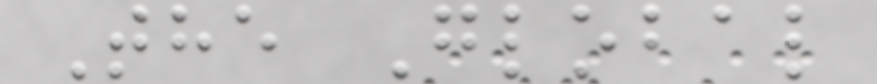The Global
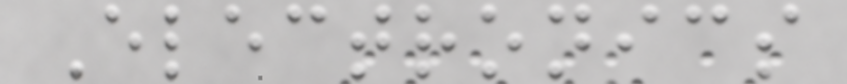Electronics
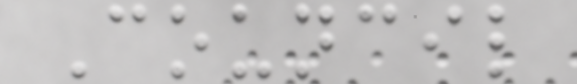Council
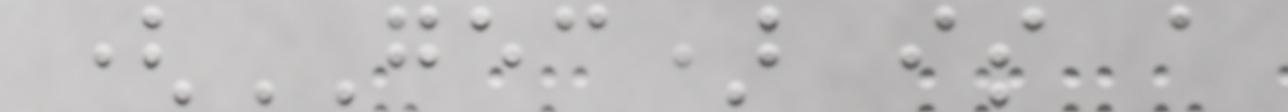(GEC) is a
